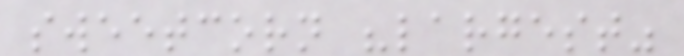sweetcorn "largest"
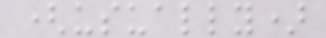(usually)
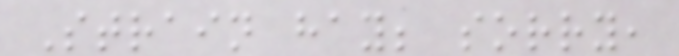Strain hay; sorry,
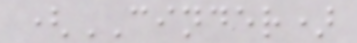(CINDER)
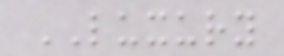LUXURY
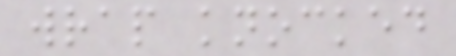wrap knocked
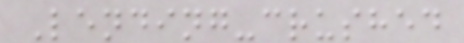Lending-crushed
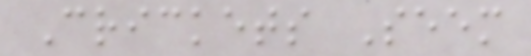Crickets Seem
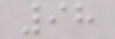98
